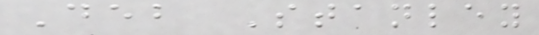Deb Stanley
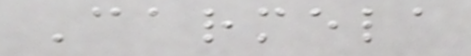Carmela
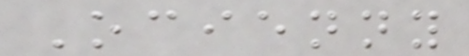Ocienny
